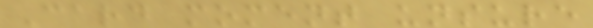Card moment unsure
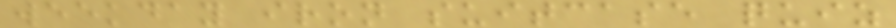weekday iron suitcase quiz
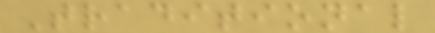Traditional
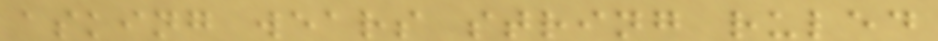asking wears string ruled
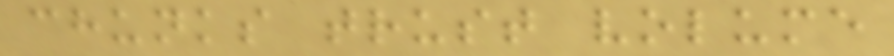chunks trust volume
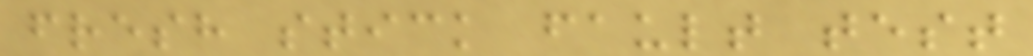fresh stick fault test
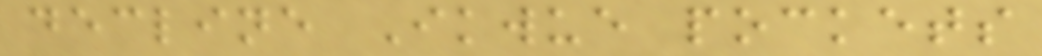decline Ikwue pockets
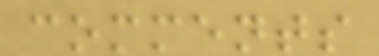comments
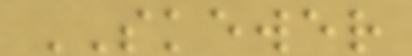SKEWER
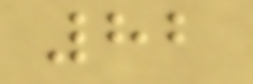82
